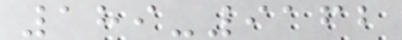189-9162
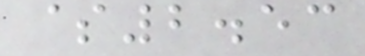$2.53
